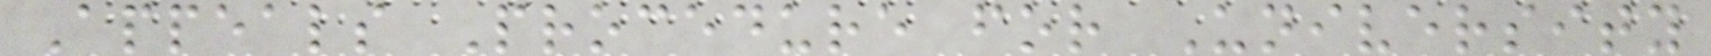Appeals Procedure for University
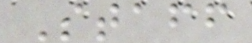Staff
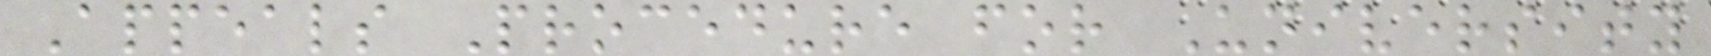Appeals Procedure for University
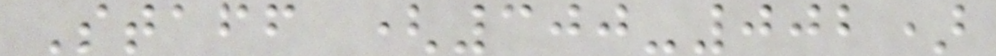Staff (300-002)
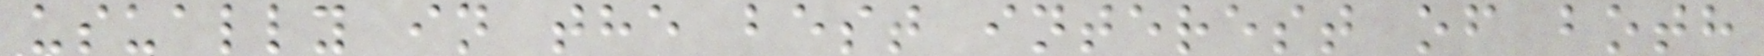usually in the best interest of both
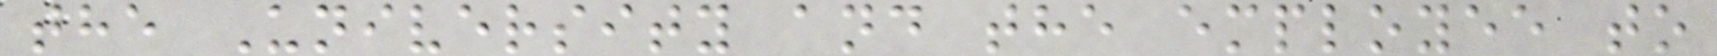the University and the employee to
